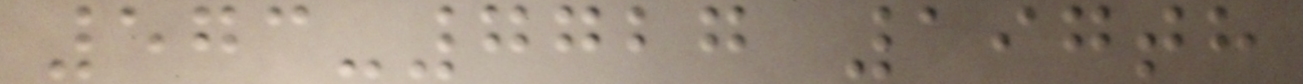573-7727 197th
